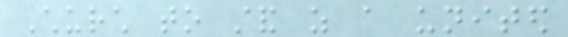Church to stand as a united
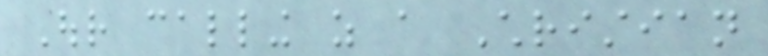Our calling as a Christian
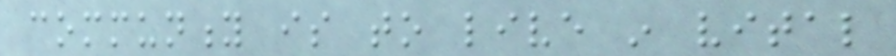community is to live in vital
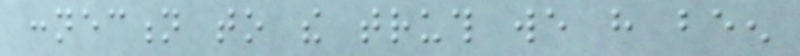connection to the truth we have been
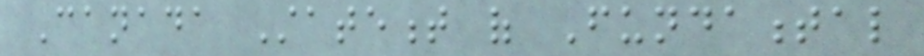Canada Statement of Fundamental
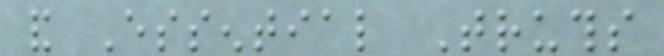and Essential Truths
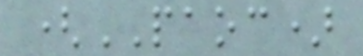(PAOC)
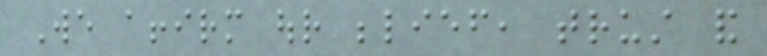We affirm our belief, trust and
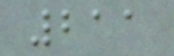211
